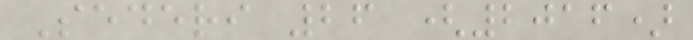Sederi 26 (2016)
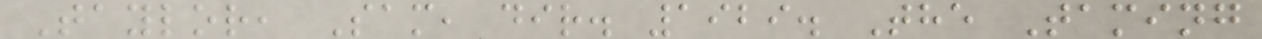Taylor, Sam, dir. 1929. The Taming
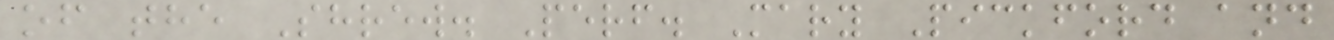of the Shrew. Perf. Mary Pickford and
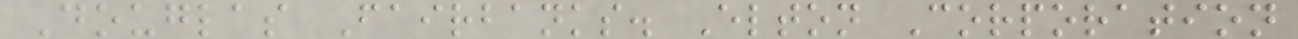Douglas Fairbanks. Elton Corporation
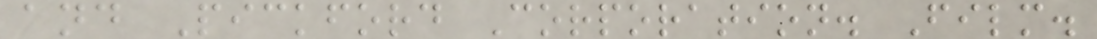and Pickford Corporation. Film.
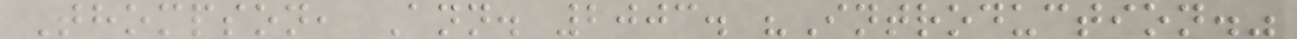Thompson, Ann. 2003. "Introduction."
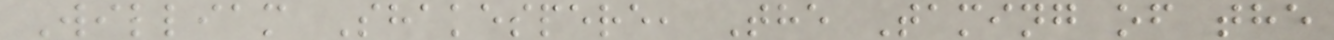William Shakespere, The Taming of the
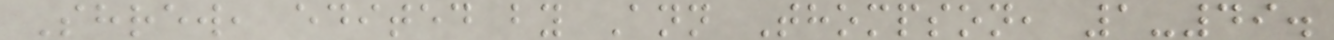Shrew, edited by Ann Thompson, 1-49.
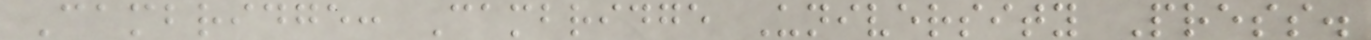Cambridge: Cambridge University Press.
